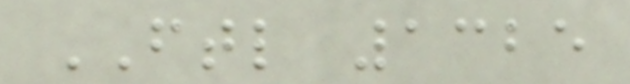FTL 1325
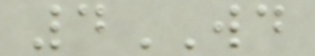4WD
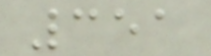351
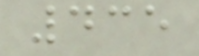435
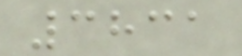3831
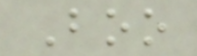Boo
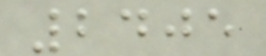2405
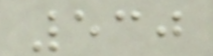530
